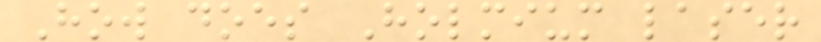How does Holmium laser
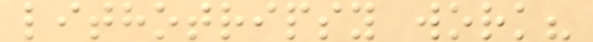lithotripsy work?
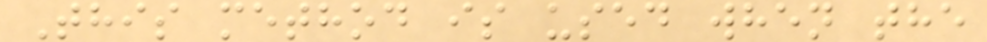This method is used when the
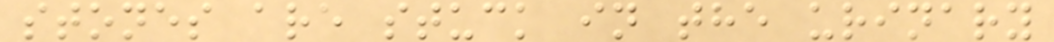stones are stuck in the urinary
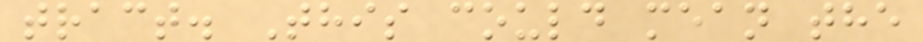tract. This could mean the
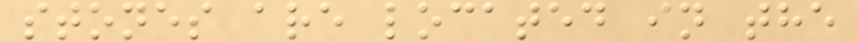stones are located in the
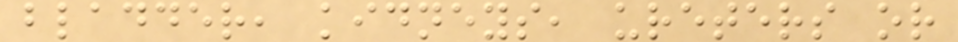bladder, kidneys, ureters or
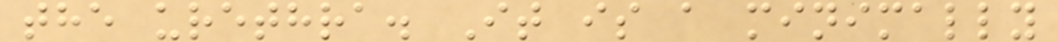the urethra. It is a minimally
